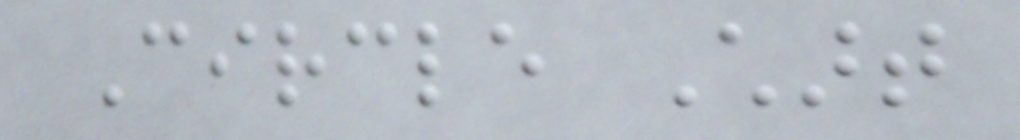Circle Chart
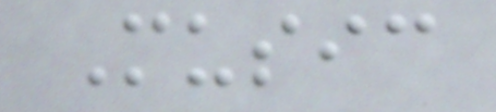Music
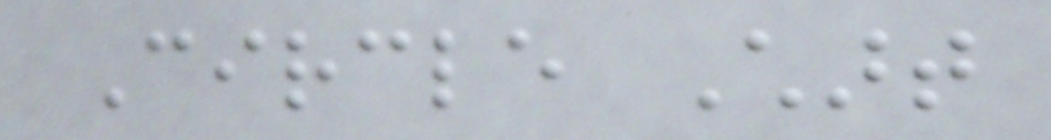Circle Chart
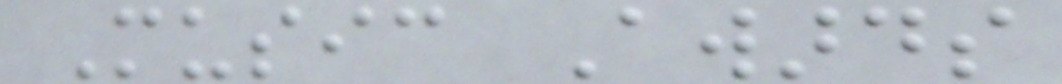Music Awards
